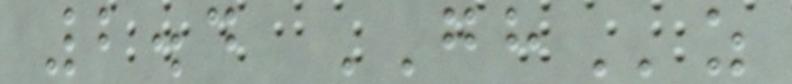2.4 GHz
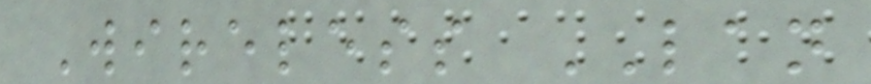Wireless LAN
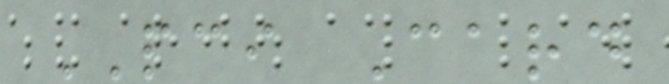PCI Card
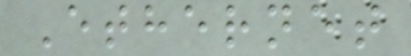Ethernet
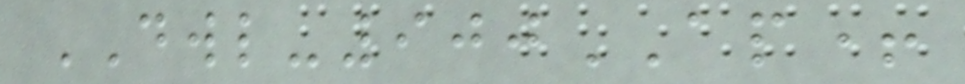DWL-900AP+
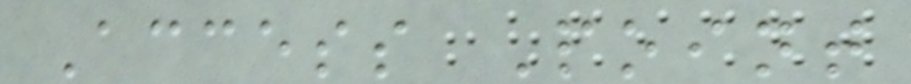Access Point
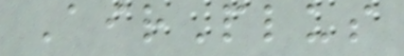AirPlus
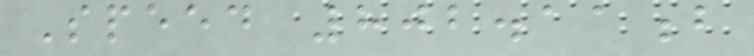Speed 802.11b
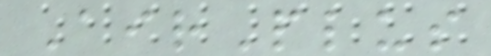AirPlus
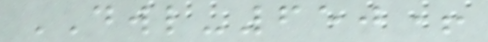DWL-650+
